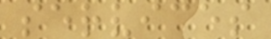services
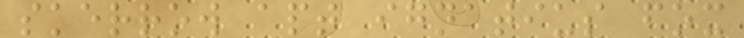skerrow apt ignatius fox
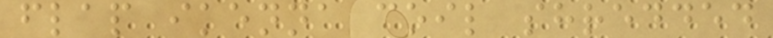flap ikenna coil shredded
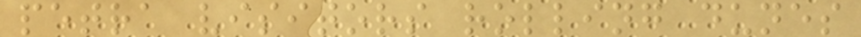petra visitors rolling dunes
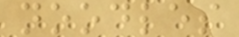noodles
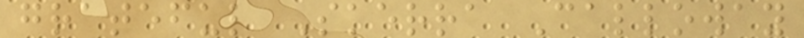grateful Skerra Calloway
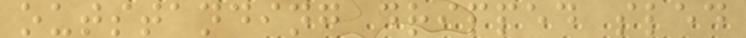outstanding dripped sled
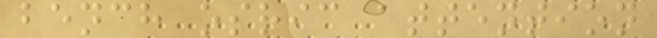bench osric attention
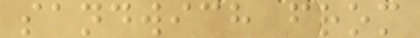sandwich from
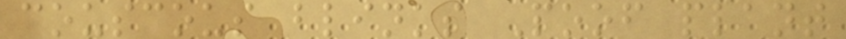couscous blinks Poof plant
